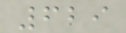629
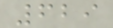629
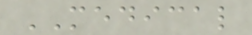MEDICAL
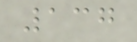137
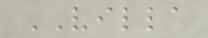VILLA
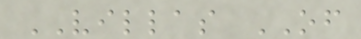VILLAS OF
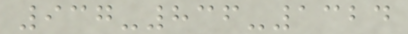937-836-1324
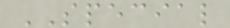SPECIAL
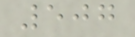507
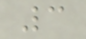3
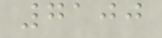7100
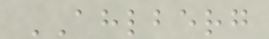AHLBERG
